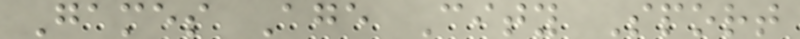Games Age City Sport
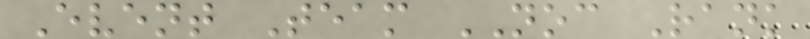Event Team NOC Rank
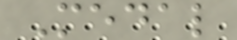Medal
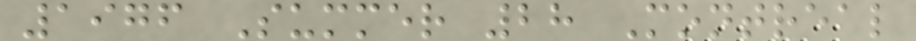1976 Summer 28 Montreal
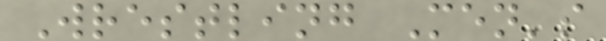Wrestling Men's
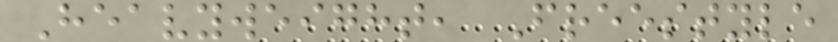Heavyweight, Freestyle
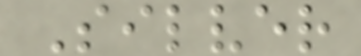Silver
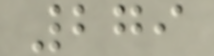279
